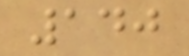140
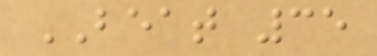BEAT 35
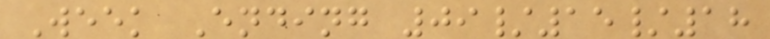Week Ending 09/15/18
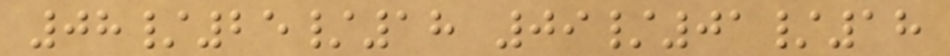08/25/18 09/01/18
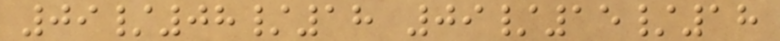09/08/18 09/15/18
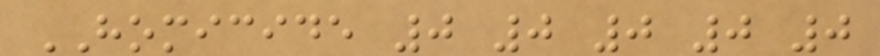HOMICIDE 0 0 0 0 0
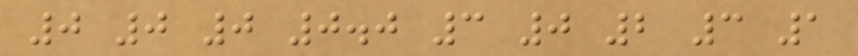0 0 0 0.0 3 0 2 3 1
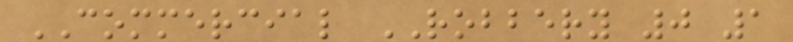COMMERCIAL ROBBERY 0 1
